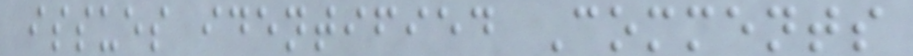issues identified Comments
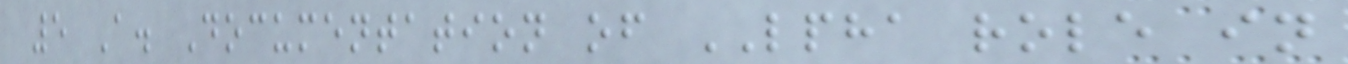5 A. Documentation of LPHA role in
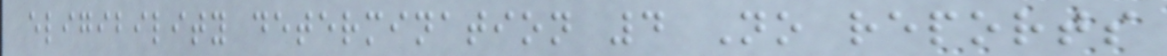eligibility determination 4 No reports
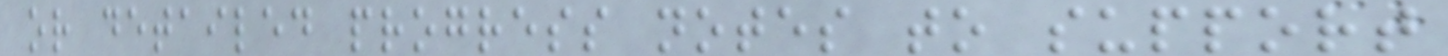or detailed progress notes to support
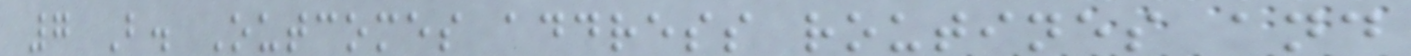7 B. Outcomes address routines and
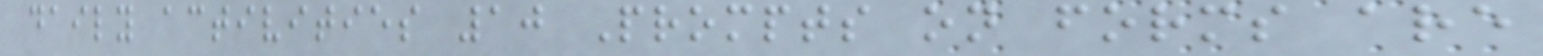daily activities 10 Prompts on forms are
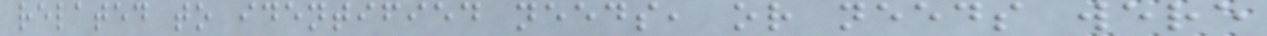related to identified needs, or needs were
